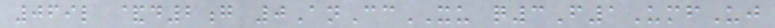069l &d2g 0AnCcXU q3F1UmfUj
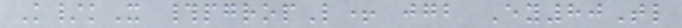K/kX #pgropL+ jgb Ey80Tl
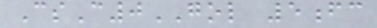CsC0GOL 5fc
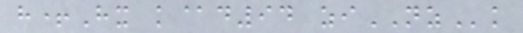h+Hx k@d94 ziNZk
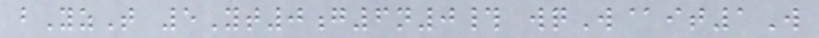bYzT 5Yt0g6n0# wqW@it1W
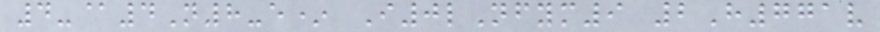4-@4N8-e* I0lNfym9 2H771v
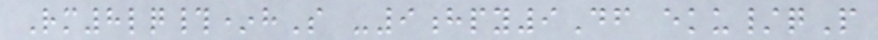Rm8lq#*hS -9hpy9Df eku/qP
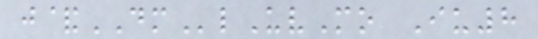j&DMlUvMo Iu8
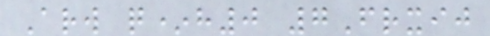Arw q*h0 7Frxij
